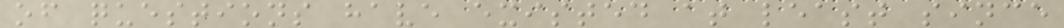of questions have existed at least since
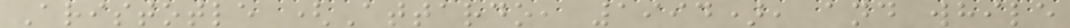Aristotle (Attardo, 1994), and while
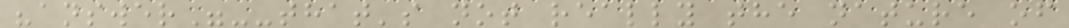"answer"--that's not really the nature of
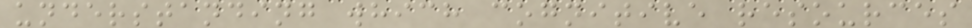understanding which cognitive resources
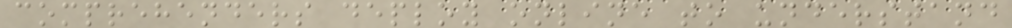comprehenders deploy online to understand
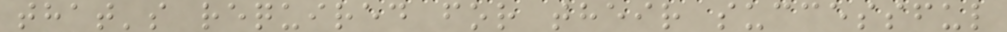that's required for their successful
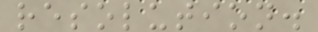resolution.
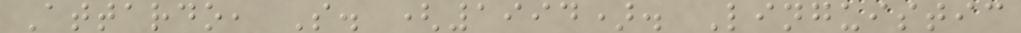Attardo, S. (1994). Linguistic
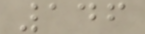146
